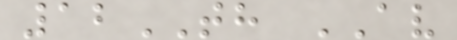12TH AV
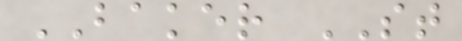BAKER ST
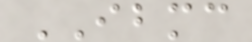IBMC
